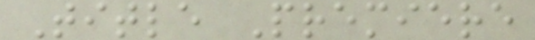Title Premiere
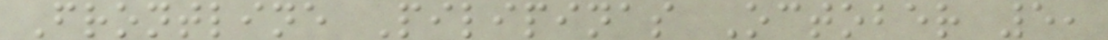Frontline Pilipinas October 5,
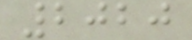2020
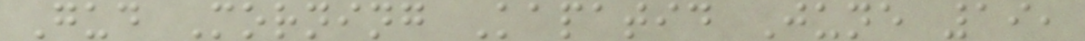Gud Morning Kapatid June 19,
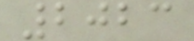2023
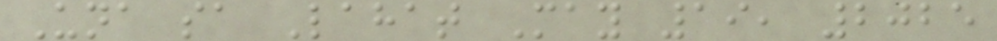Una sa Lahat May 19, 2025
